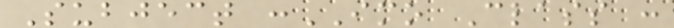Subject :IMO Class :
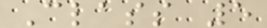Class 5
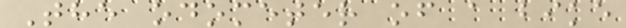The odometer of a bike
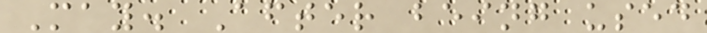May. After being used
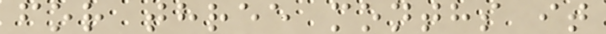for three months it
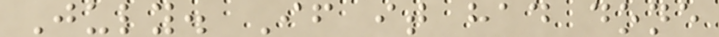July. If it had done
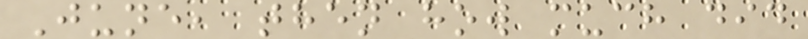June, then how much did
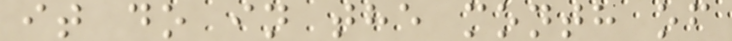it do in the month of
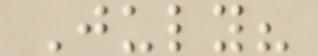July?
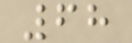68
